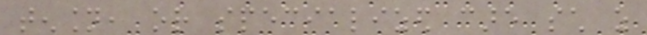tension, or specialized care such as
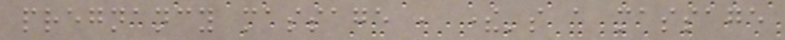pregnancy massage , there's a massage
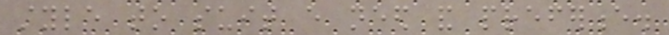style to suit every need and preference.
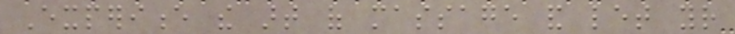Experience the art of massage and let your
